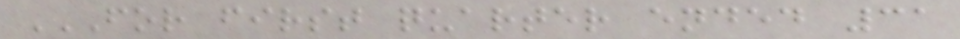FOR FIRST QUARTER ENDED 31
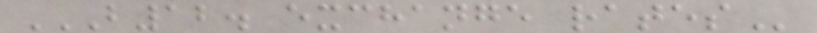B12. EXCHANGE RATES
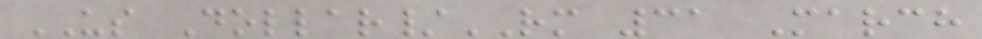US Dollar/RM 31 March
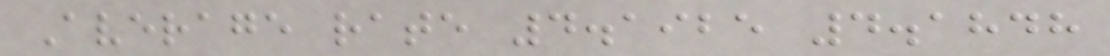Average rate 4.1925 4.1848
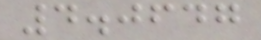4.0647
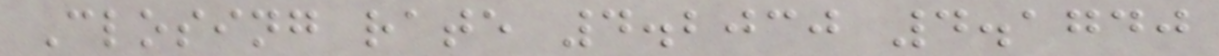Closing rate 4.2030 4.1740
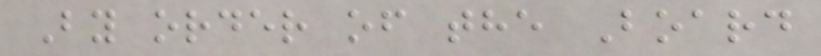By order of the Board
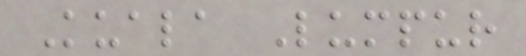Kuala Lumpur
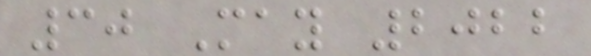30 May 2022
